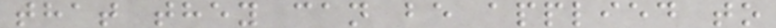that they can be applied to
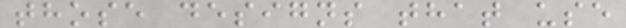those designs that use
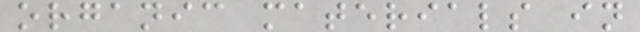organic materials in
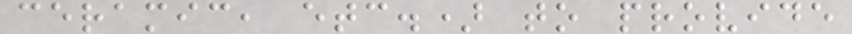ceramic, etc.) to provide
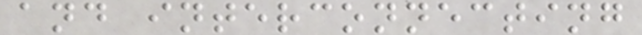and interconnecting
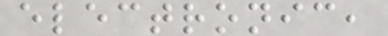electronic,
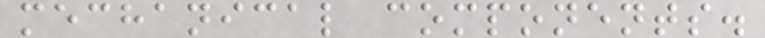mechanical components.
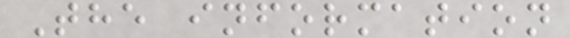The information
